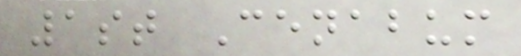1st Cenabum
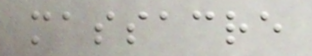massacre
